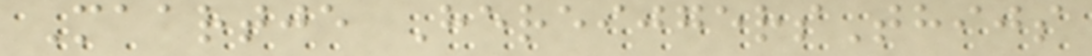Maartje HereijgersThijs
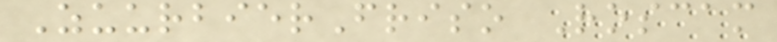ZuurbierFriso Roscam
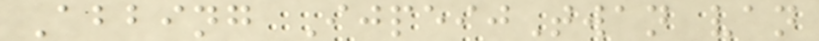Abbing IjpeijTwan van
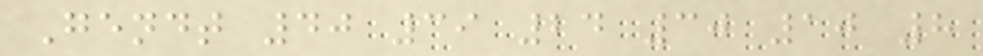Gendt 40 39 24 30 10 8
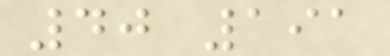40 191
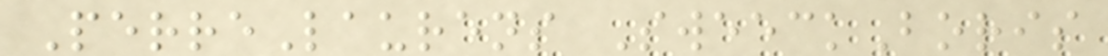PerreLaurens SweeckBoris
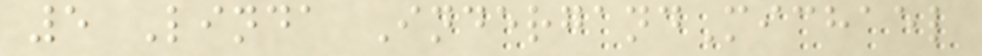5 Linda IndergandMichael
